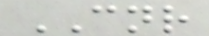CNR
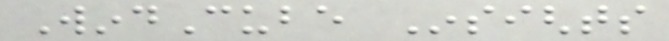WindCube Insights
